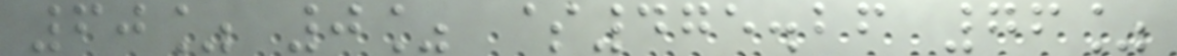60% 0% $475.26 76%
